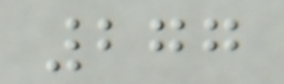277
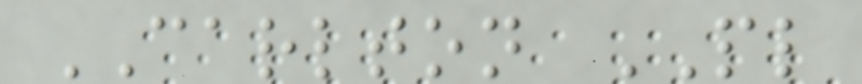CARLTON PL
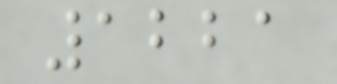1221
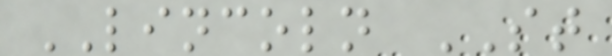LINCOLN ST
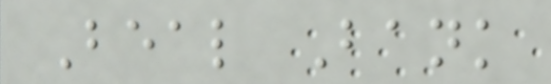Beal Bank
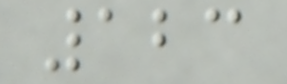123
